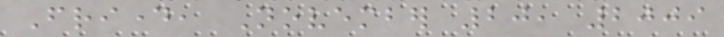Friday, November 20, 2009
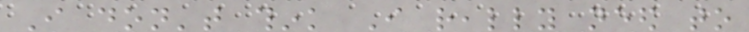I don't think I really need to
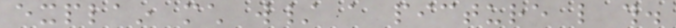explain much w/ a picture like this.
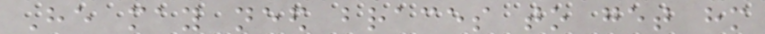He may need braces to get him
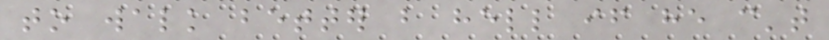to walk better but hell if he can't
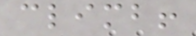climb!
